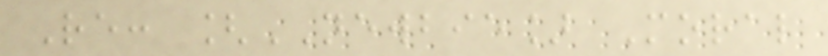Re: [NEWBIE] Moral
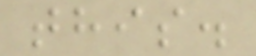this.
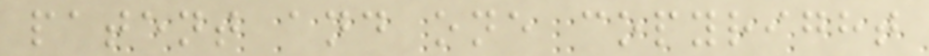patent and one copyright
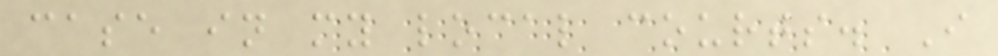case in my local courts. I
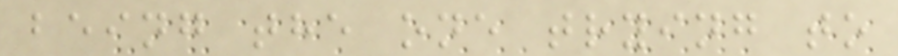being the one trying to
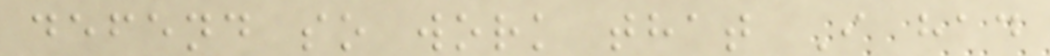defend so work that I had
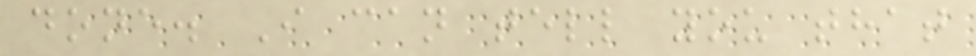done. I can tell you that
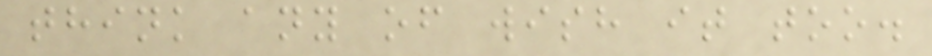think any of wish it too.
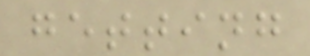getting
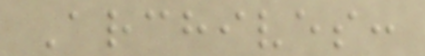Archives:
